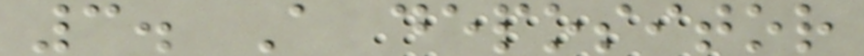3. A depositor
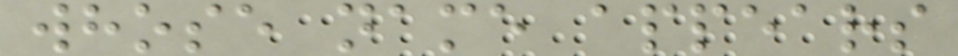whose name appears
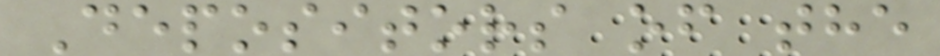Depositors of the
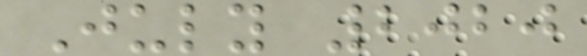July 2020
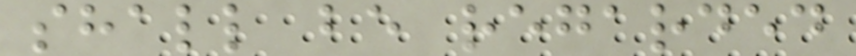shall be regarded
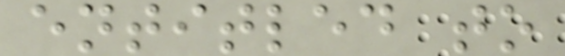entitled to
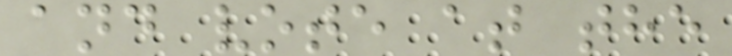and vote at the
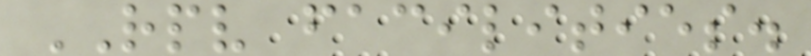RPV facilities.
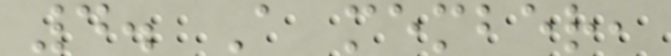4. A member,
